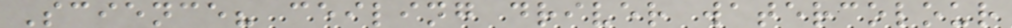Science? ceiling driver watercolour
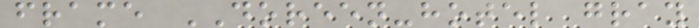frame DOREEN-hotel gray
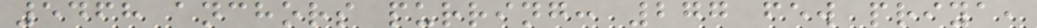5468 anchors purring: 277 few priya,
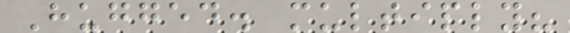Hugged. multiply?
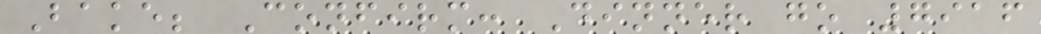Bake; Confirm: Dinner go 7916
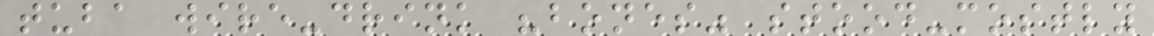tuba wire-drink "bones" stood-mostly
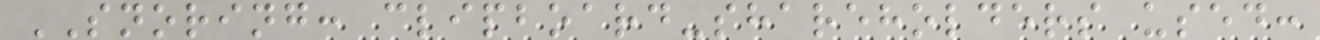SNORING: clipboard-shareholders used:
